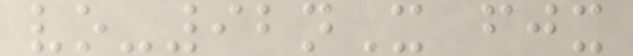vo-92nX fjx
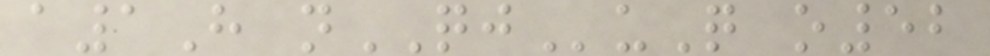a1H nQJuQ o52
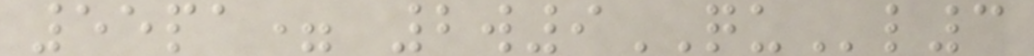55pa= 2w9QUl3
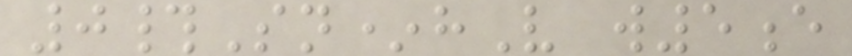0#Sn*hV w5e
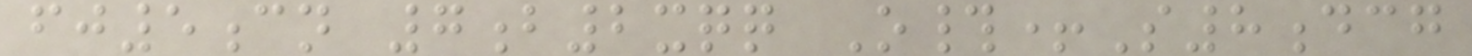fj5cn 7b2xqq O#+S8dcg
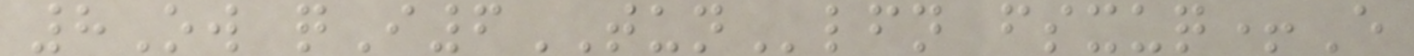8Ow qI6TUNlfn fsxuq+E
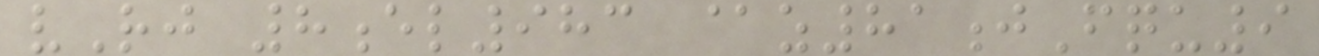vRj 8el983 @z81jFqu9
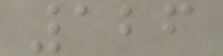126
